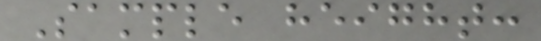Sample height:
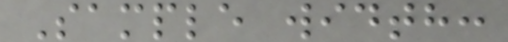Sample width:
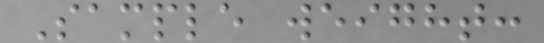Sample weight:
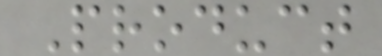Product
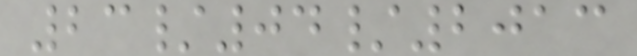23/04/2013
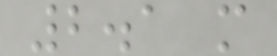2.1 m
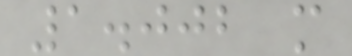1.002 m
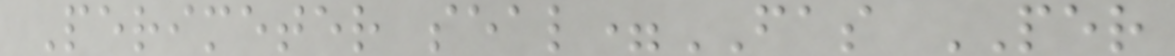Perimeter seal=FAS PER
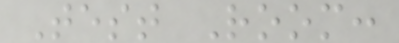Test Room:
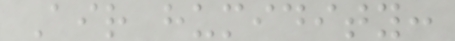Air humidity:
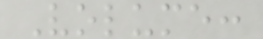Volume:
